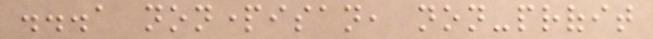...a nonpartisan, non-profit
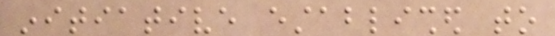initiative established to
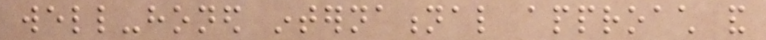well-honed international approach and
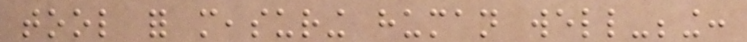tool for measuring human well-being:
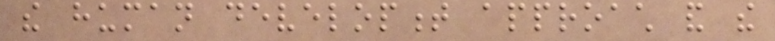the human development approach and the
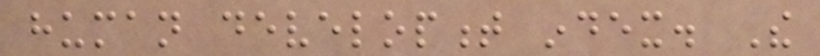human development index. The
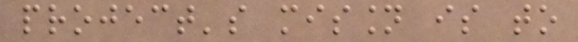project's mission is to
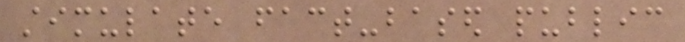stimulate fact-based public
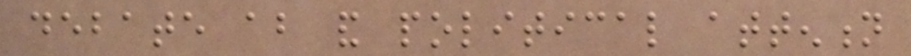debate about and political attention
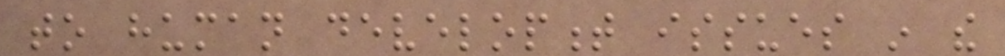to human development issues in the
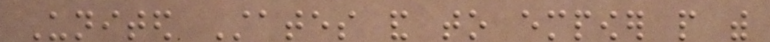United States and to empower people with
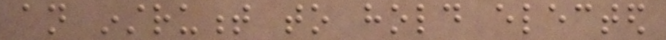an instrument to hold elected
